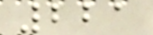221
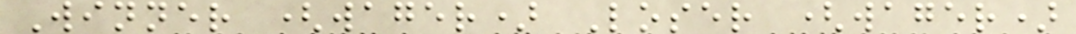Winner (wager) Loser (wager)
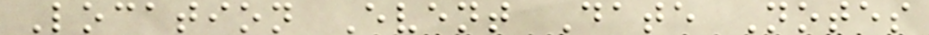Location Event Date Notes
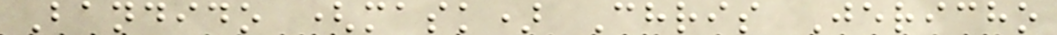Bandido (mask) Chris Jericho
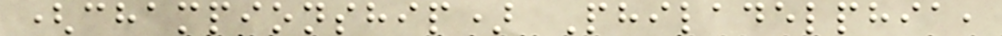(championship) Philadelphia,
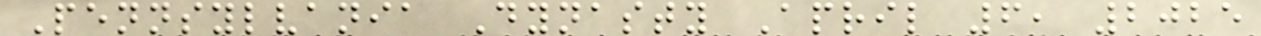Pennsylvania Dynasty April 6, 2025
